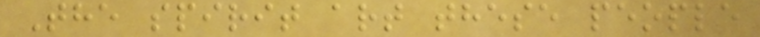The spirit art these people
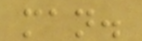man.
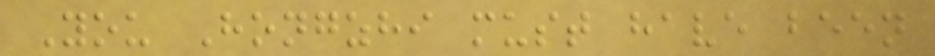You Hongzhi must have been
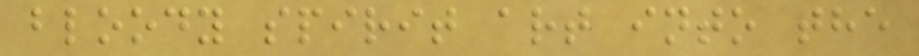bloody spirit art into the
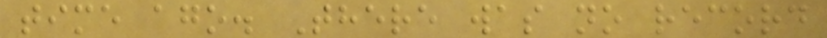time ago. There was no record
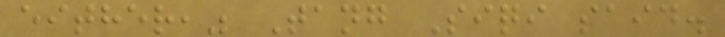either," Tang Siqi said.
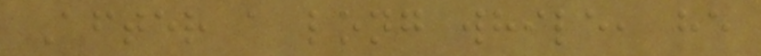After a long while, he
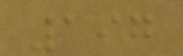197
